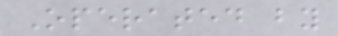Operated by
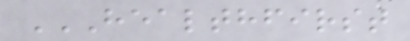HEALTHFIRST
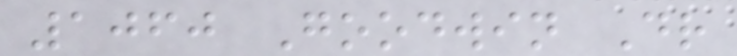1060 Goodwin Dr
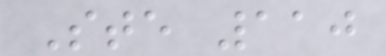Ste 110
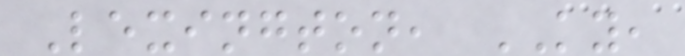Lexington, KY,
